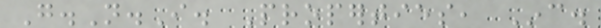G.N.I. Properties, Inc.
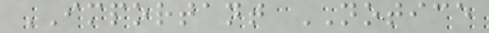IMPORTANT NOTICE
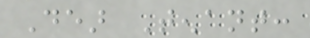Dear Tenant:
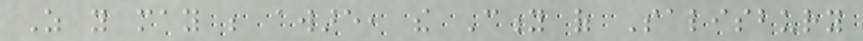As you may be aware, the City of Salisbury
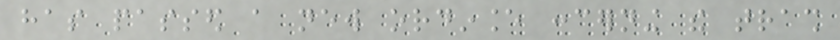has passed a new ordinance concerning the trash
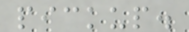pickup.
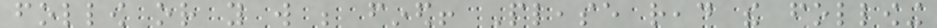follow or you will be fined! Please read the following
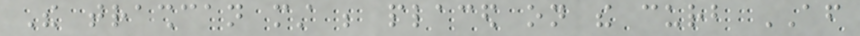The trashcan must be placed on the curb AFTER
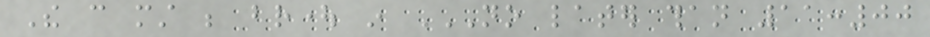The can must be brought in NO LATER THAN 11:00
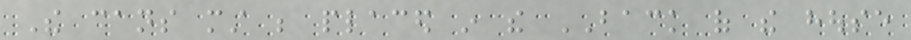The cans must be placed in the BACK of the house
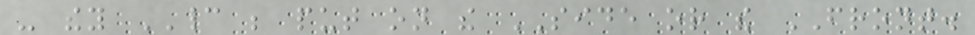- they CANNOT be put on the SIDE or the FRONT.
